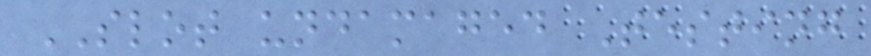SLOT undamaged Testing
